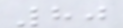80
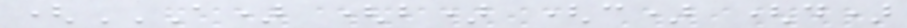(A) (B) (C) (D)
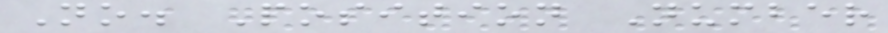No. Position Number
